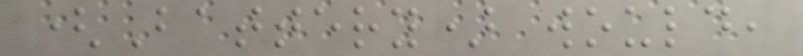(Battery) would,
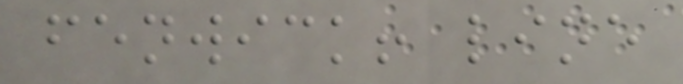fenwick! line
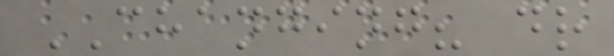CHANGING? dr
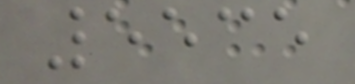5535
